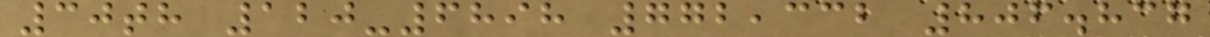30th 120-6898 772,332 806.837
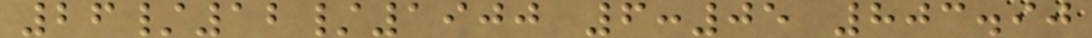26/12/1900 6:05 803.90
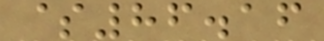$86.16
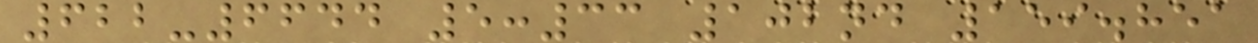622-6644 5:33 102nd 159.851
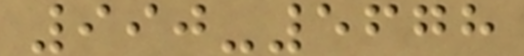990-5678
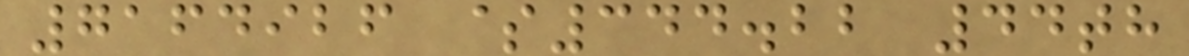7164926 $344.22 44th
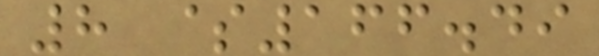8 $166.49
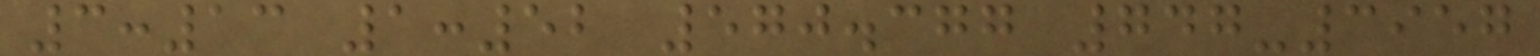3:13 1:52 570.377 747-3957
